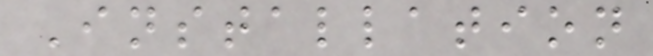Installation
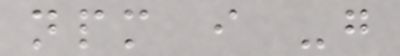npm i -g
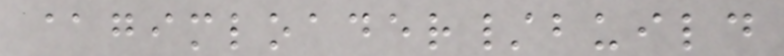@gimloader/build
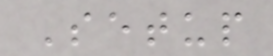Setup
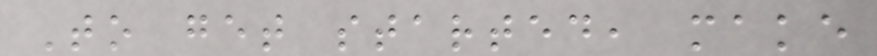To get started, make
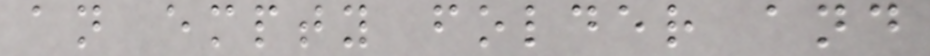an empty folder and
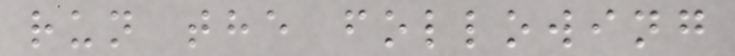run the following
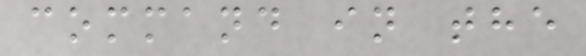command in the
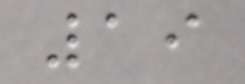19
